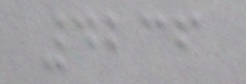4236
